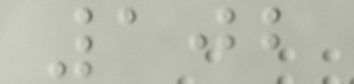102
